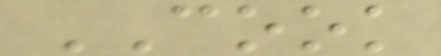COOK
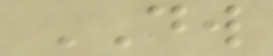DW
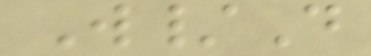W/D
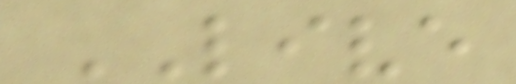LIVE
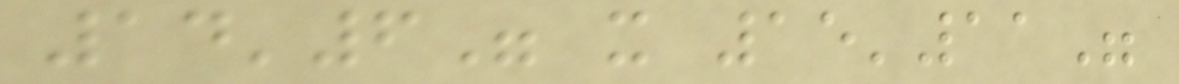14'6" x 15'11"
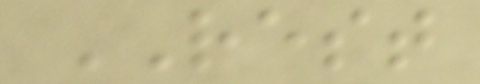REST
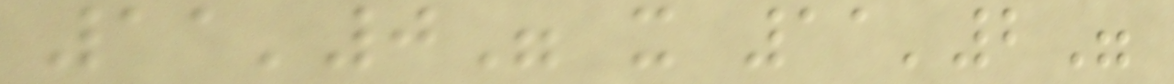11'0" x 11'2"
